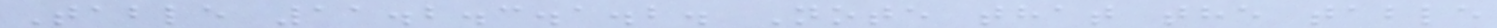Table 11.2.3.1.2. Note that the table
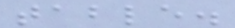table.
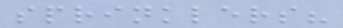sprinklers?
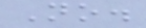No.
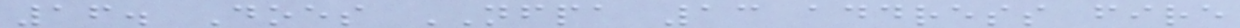16. Does NFPA 13 address fire
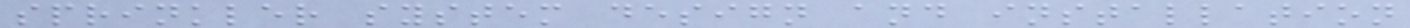sprinkler system design and installation
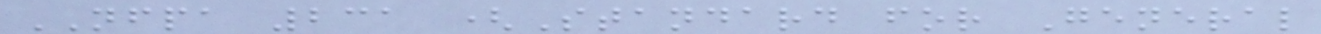NFPA 231 (Standard for General
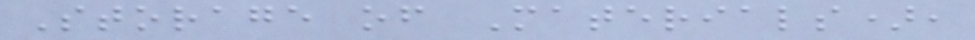Storage of Materials),
